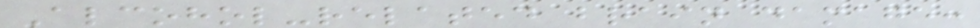Alcohol-related brain damage:
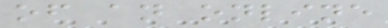of an online
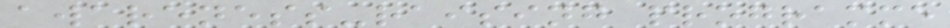awareness-raising programme
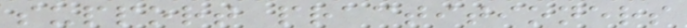support practitioners
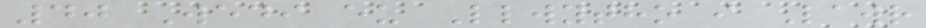40 Wedi eu Llwytho i Lawr
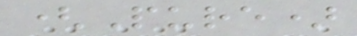(Pure)
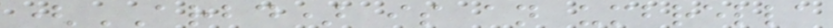(ARBD) is an umbrella
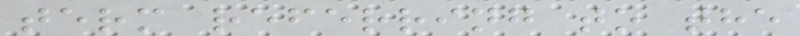term referring to the
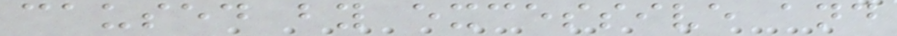caused by excessive and
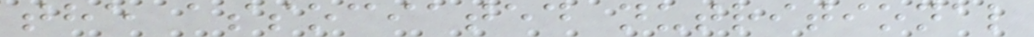the associated nutritional
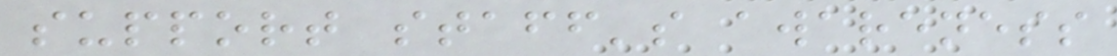support staff's awareness
